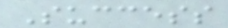Success
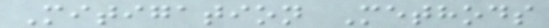Mitigation Methods
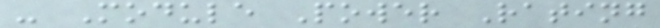- Module Power Rating
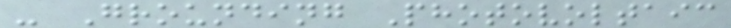- Grounding Photovoltaic
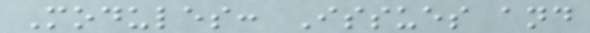Modules: Issues and
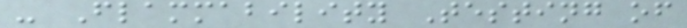- Flammability Testing of
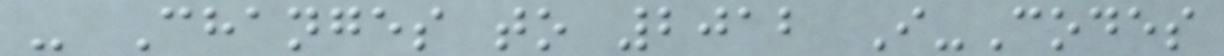- Changes to 2012 I-Codes
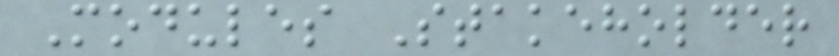Modules Stakeholder
